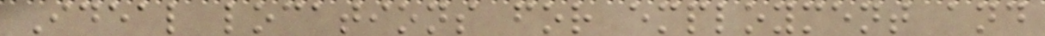Ideal locations for employment and
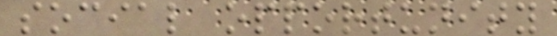social opportunity
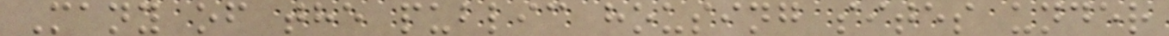Many of the public housing sites under
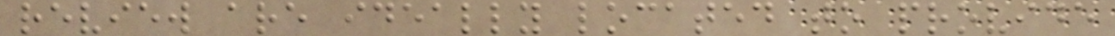review are ideally located to provide
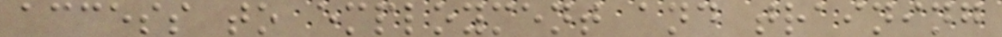access to employment and training
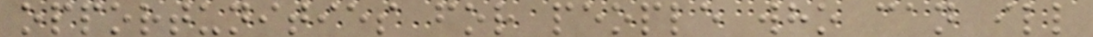opportunities for people who can ill
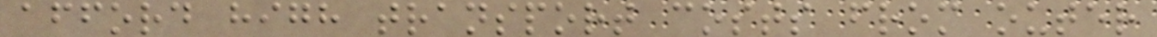afford high transport costs from outer
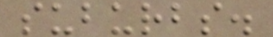suburbs.
